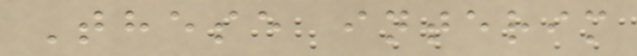These interim
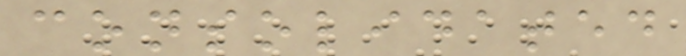consolidated
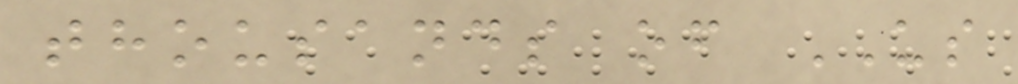thousands of US
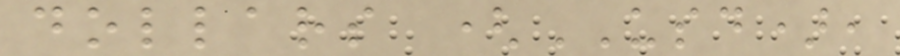dollars (USD),
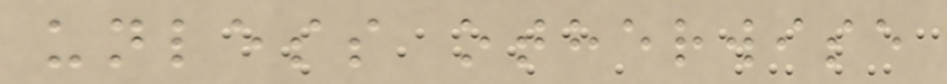unless otherwise
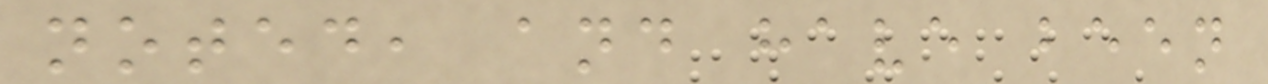noted, and have been
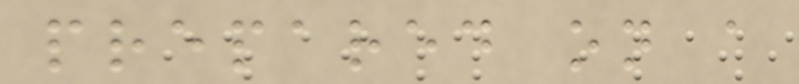prepared on a
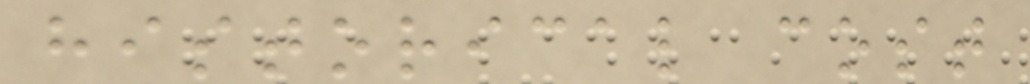historical cost
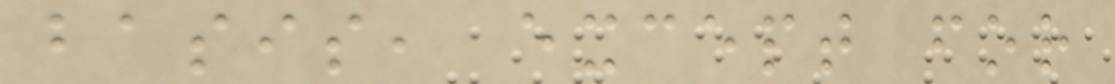basis, except for
